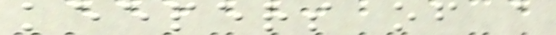keepers of a
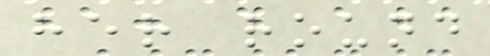her round
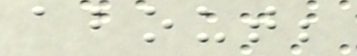about;
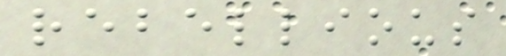rebellious
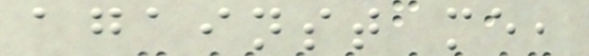against me,
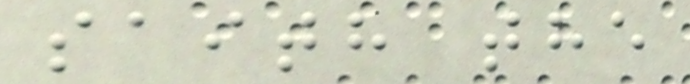saith the
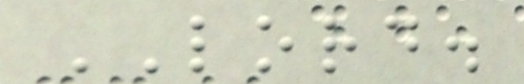LORD.
